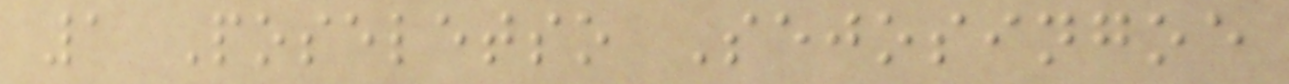1 Poseletso Sejosingoe
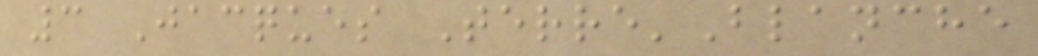3 Jacques Terre'Blanche
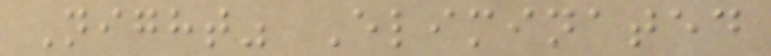Night" Eliminated
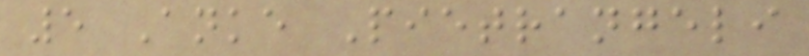5 Anke Pietrangeli
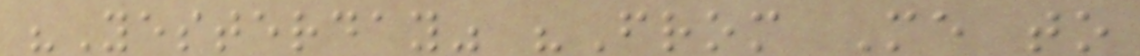"Yesterday" "From Me to
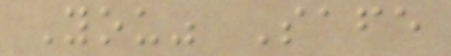You" Safe
